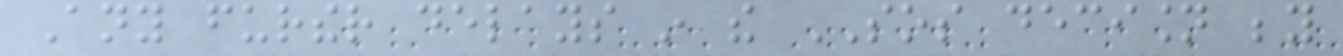Any further delays in the SOS decision beyond
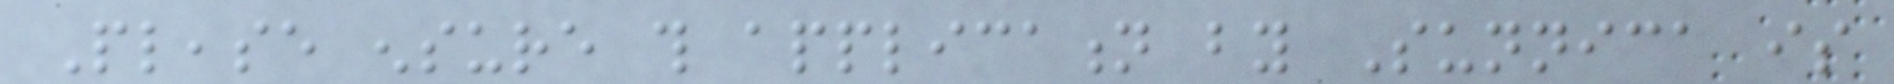Please ensure this application by Sunnica is
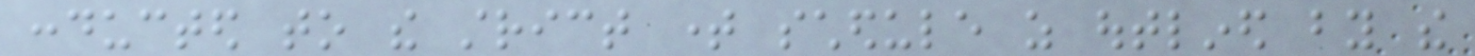conducted to the strict time schedule as outlined by the
